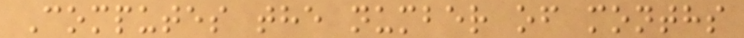Computes the number of months
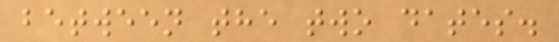between the two dates.
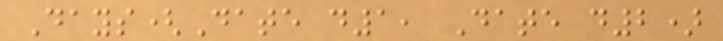Days(Date d1, Date d2)
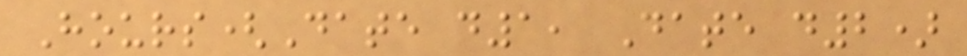Hours(Date d1, Date d2)
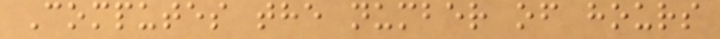Computes the number of hours
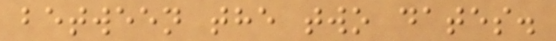between the two dates.
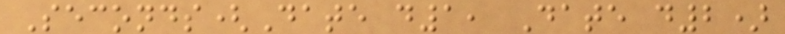Seconds(Date d1, Date d2)
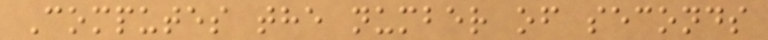Computes the number of seconds
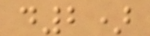d2)
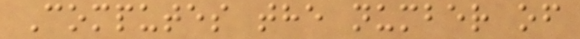Computes the number of
